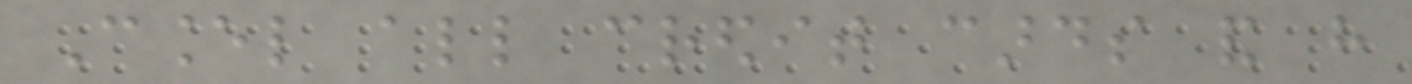Cancel all credit cards and have
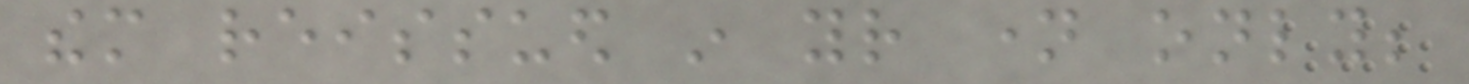them reissued in your name only;
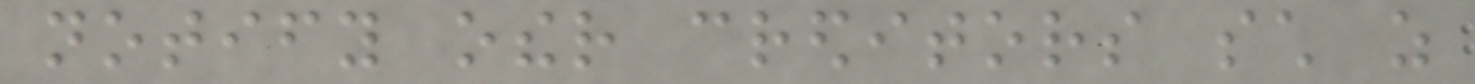notify other creditors such as
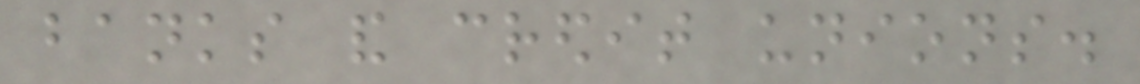banks and credit unions.
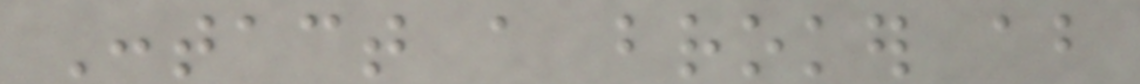Contact a broker about
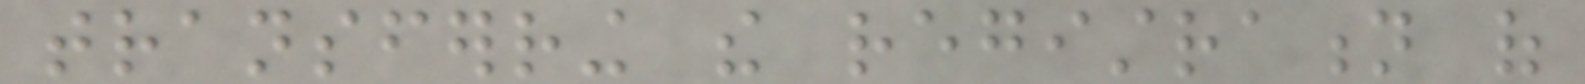transferring the registration of
